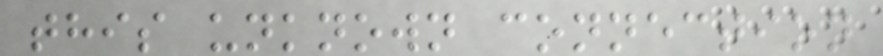this unknown connection
